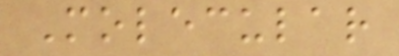Molecular
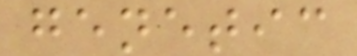genetic
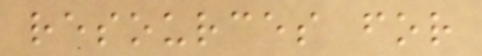resources for
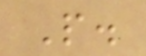P.
